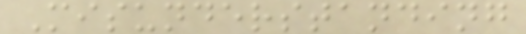Misunderstanding
